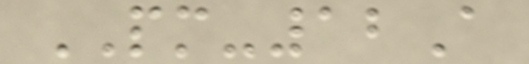PM-12A
